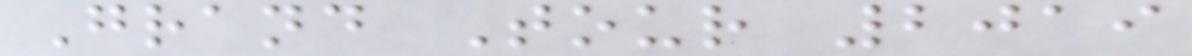Grand Tour 2019
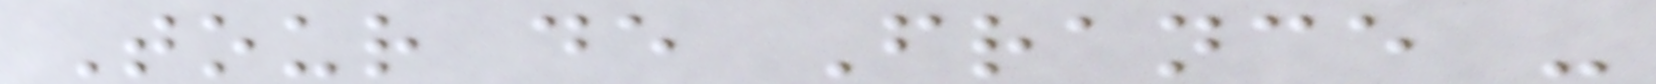Tour de France -
